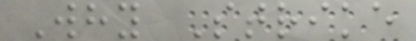Why Strike
